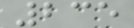235
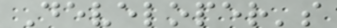Developer's
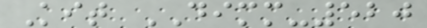Kit DIMM-520
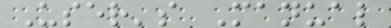User's Manual
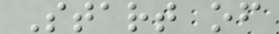Start of
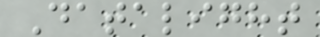Datalight
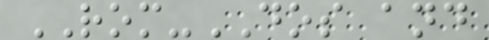ROM-DOS and
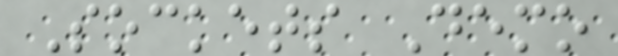Sockets Demo
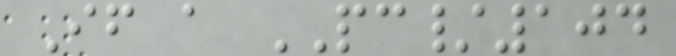If a PC/104
